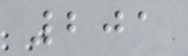201
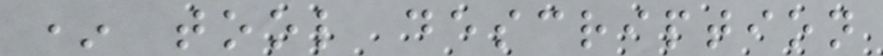* tool description
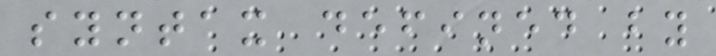syntax defined by
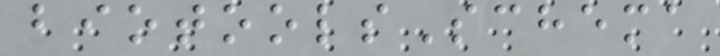biotoolsSchema
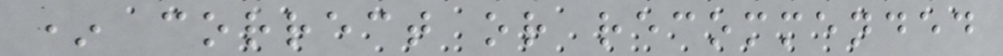* correct or recommended
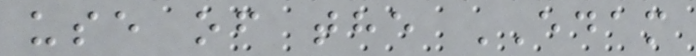use of the EDAM
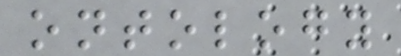ontology
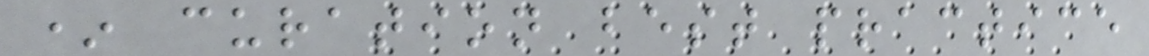* curation best practice
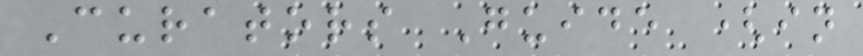Curators Guide (in
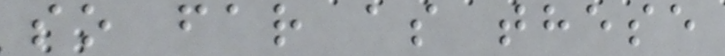so far as these
